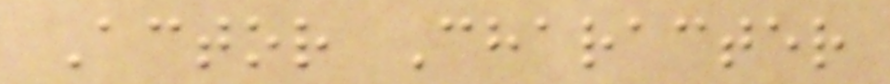Actor Character
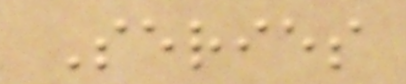Series
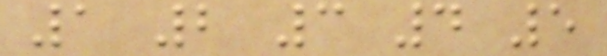1 2 3 4 5
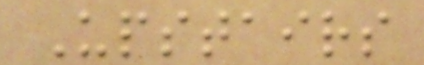Upstairs
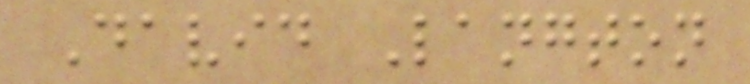David Langton
